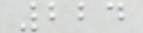224
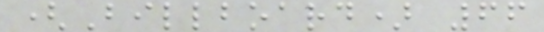(Billboard) 66
